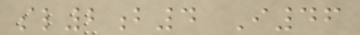sl2b4 I46
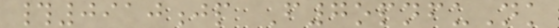#0910jp F7opnfuNk
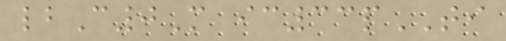lbC0M ic33pTI
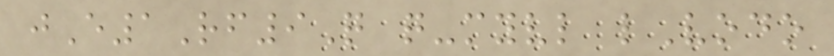jE1Rf9Q q-myvl lVodo
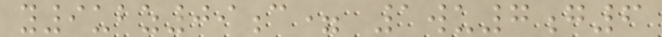y9ubz09c= 1wu7g6
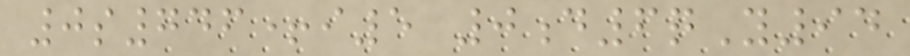0s746+i5 0d6qY94
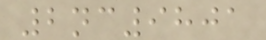2nc9801
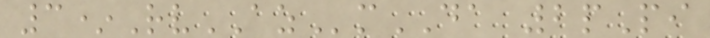3*RvAZmDA 2pPi
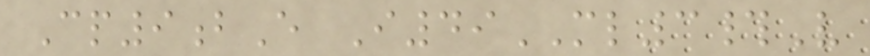Cp9bE I49ML3#V
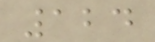124
